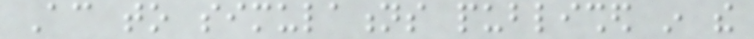According to simulations published in the
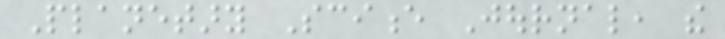Planetary Science Journal, the
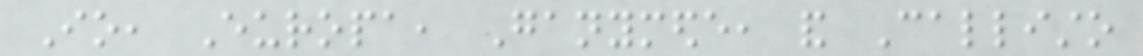Io, Europa, Ganymede, and Callisto
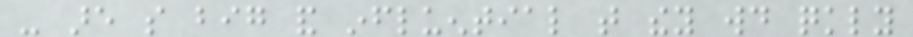- are so big and influential that they would quickly
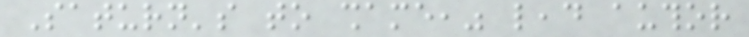Saturn's to shame," lead author
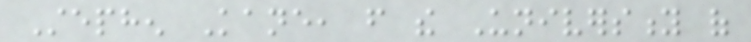Stephen Kane, from the University of
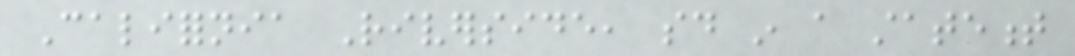California Riverside, said in a statement
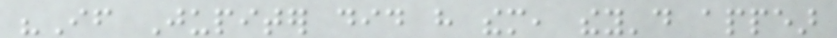"If Jupiter did have them, they'd appear
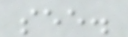see.
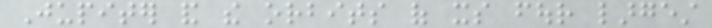Jupiter and the orbits of its four largest
